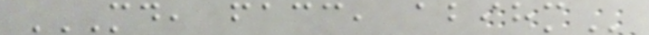MD, FACC, ABIHM
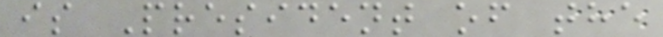is President of the
